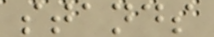stands
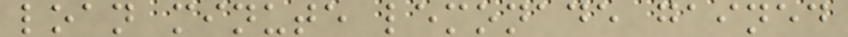loan minute lemonade gained
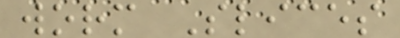worm Slices
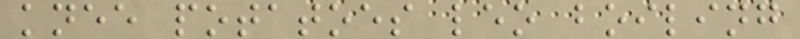knee potatoes leo boiling
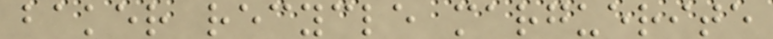baker recycle marguerite
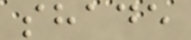shade
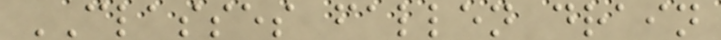CLASSES fallen drain
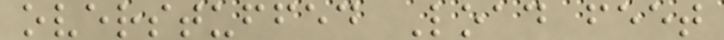overstuffed Load feet
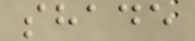shade
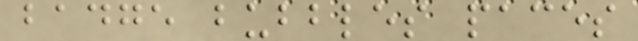badge bubbles paces
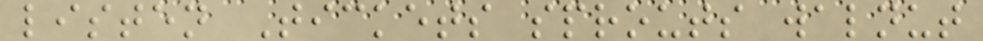listen Tickets sprouts walnut
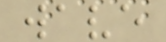wave
